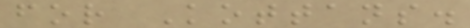for Kottans.
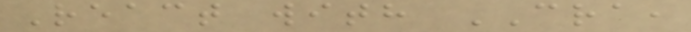React with CRA,
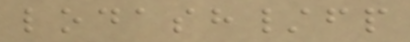lodash/fp
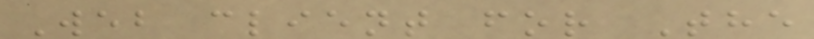Web client for The
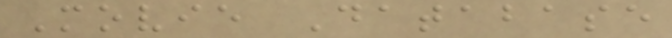Movie Database
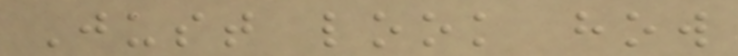Just look how
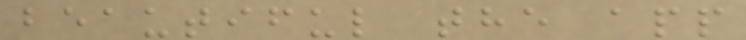beautiful the app
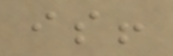is!
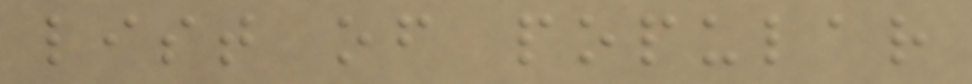list of popular
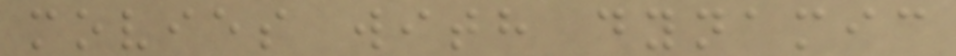movies with dynamic
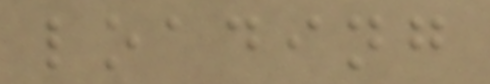loading
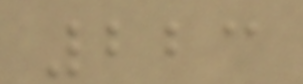223
